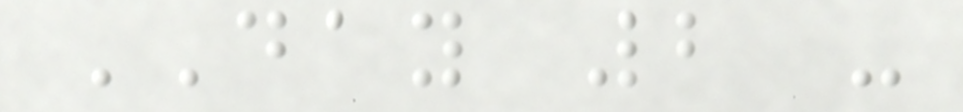DAY 2 -
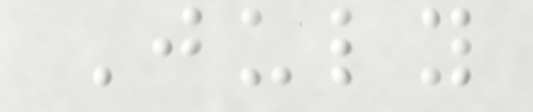July
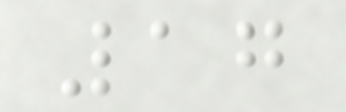17
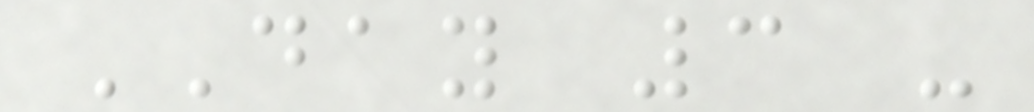DAY 3 -
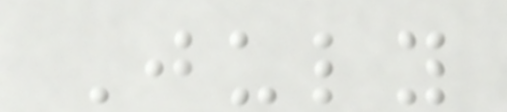July
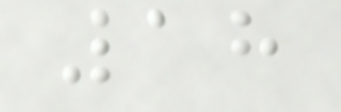18
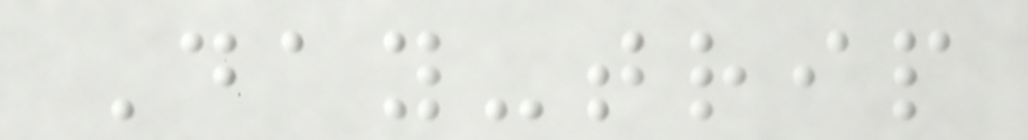Day-trip
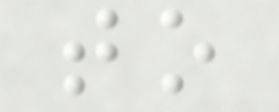to
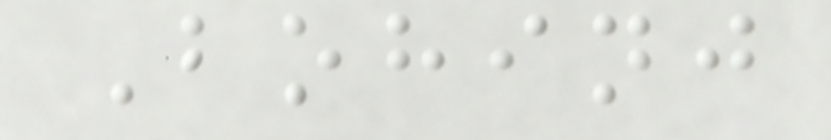Bohinj
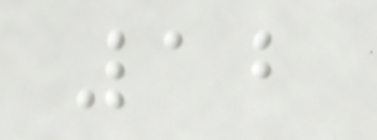12
